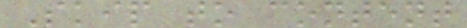Skip to content
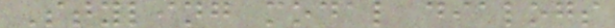Styling modal dialogs
